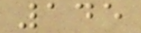145
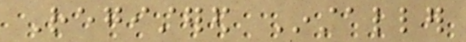Registered Installer
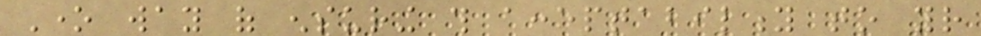One way of ensuring this acceptability to your
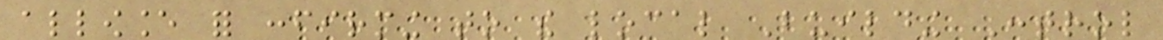allowance for confirming to the local Building Control
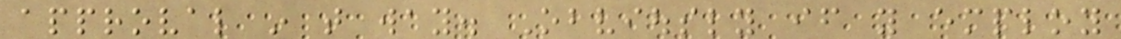approval in that way. Obviously if you employ
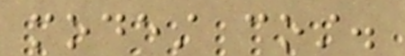modest cost.
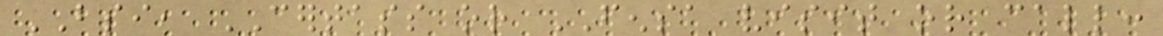BSI, CERTASS or FENSA visit or call:
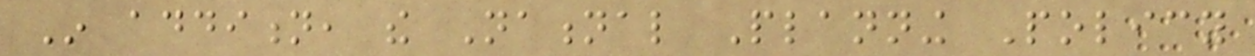In addition, the National Planning Policy
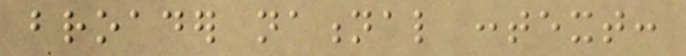broader national context:
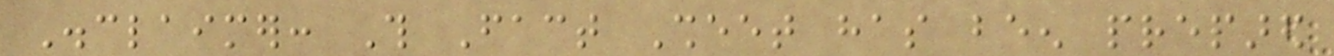Disclaimer: This Fact Sheet has been prepared
